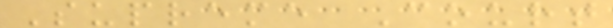Supreme Court
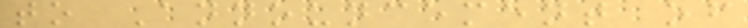to Announcement of
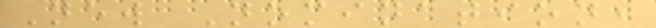New Nomination,
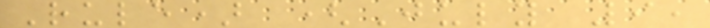Rule) (July 9,
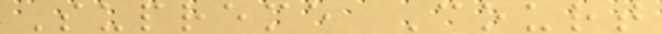Supreme Court
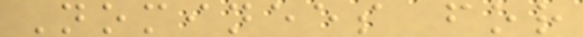Nominees for
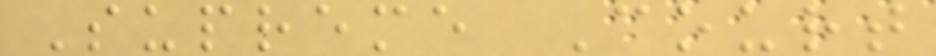Supreme Court
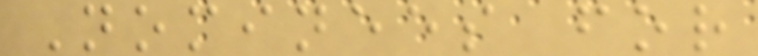Nominees for
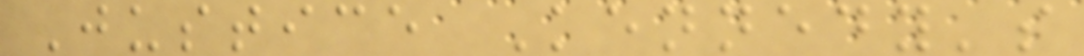Justice Kennedy's
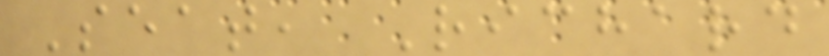Seat, Richard
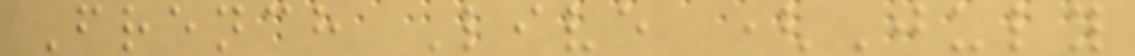French Live (July
